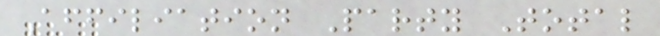Affiliation Party Total
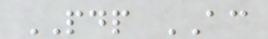PDP AC
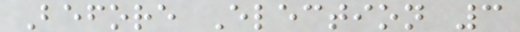Before Election 3
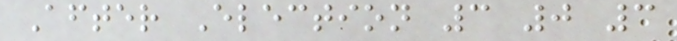After Election 3 0 3
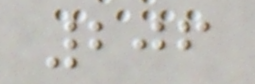206
